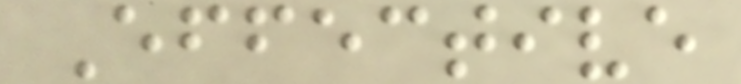Effective
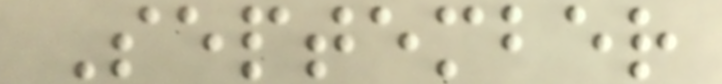September
